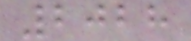2028
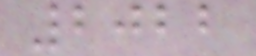2022
